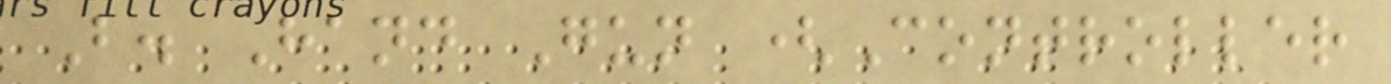B. Hand Gun (Controller
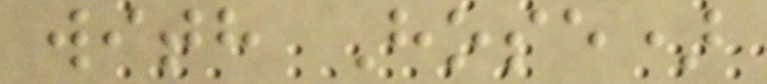with Hose)
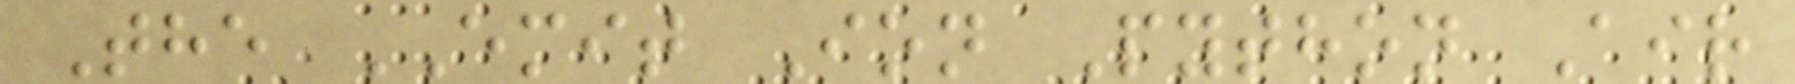The EMIT Ion Python Air
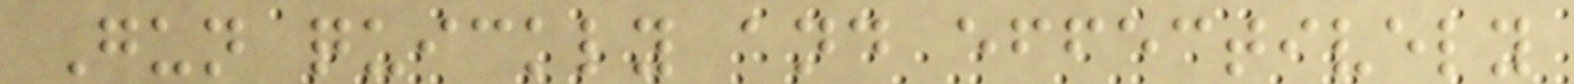Gun quickly and effectively
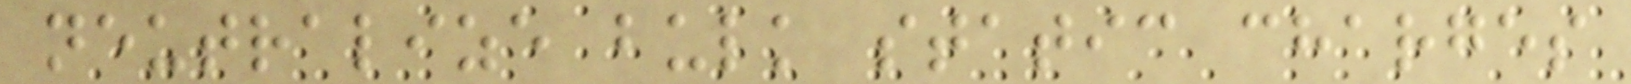neutralize bulk static charges
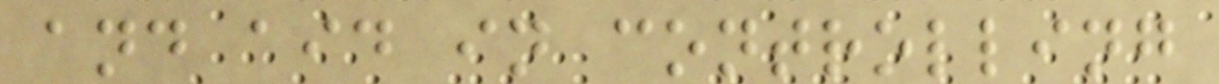and aid in controlling
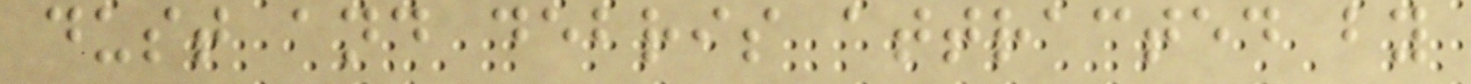dust and debris attracted by
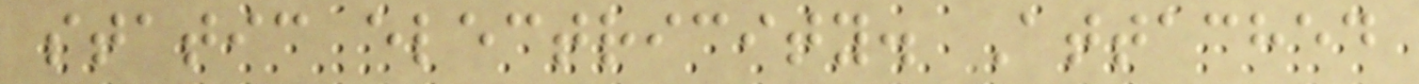static electricity. Attached
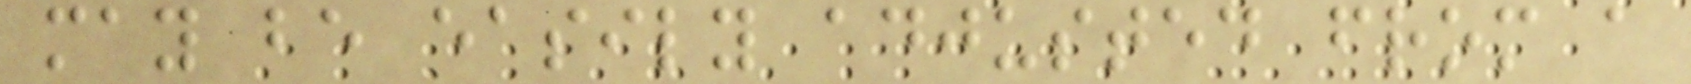may be easily adjusted from a
